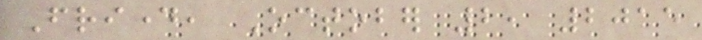Friday, October 2, 2015
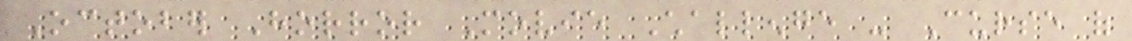October Horror Movie Challenge - Curse of
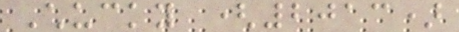Chucky (2013)
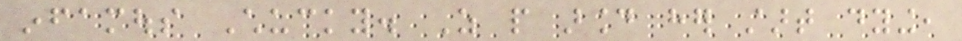infamous Chucky. As people around her start dying,
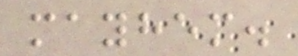mayhem.
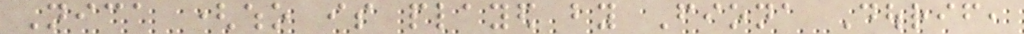Nica (who is played by Fiona Dourif,
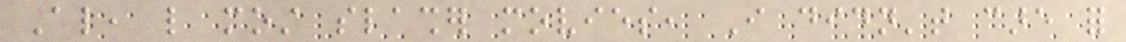Also, like most slasher movies, I didn't care for
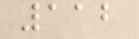112
